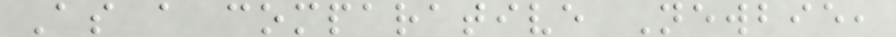As a comparative Newbie,
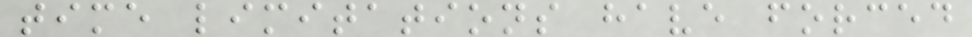time limitations have forced
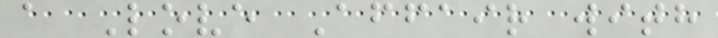a Love Affair with
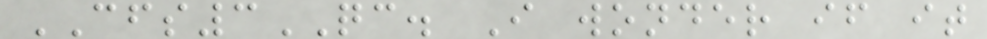CFS3QC. I wonder if it
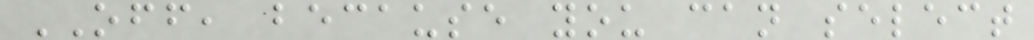OFF, because you can select
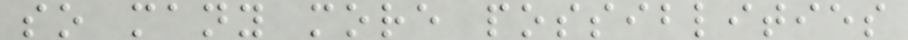so many more possiblities
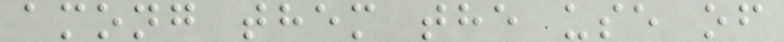among them the use of
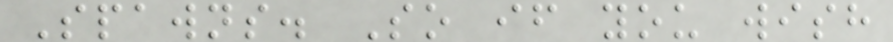Spawns. So if you wish
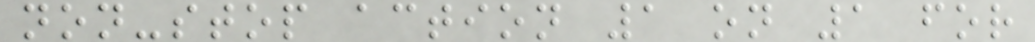non-stop action 1 on 1 for
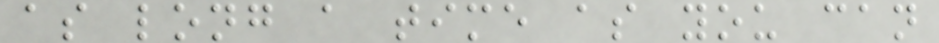as long a time as you can
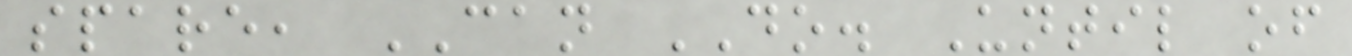spare, CAN DO. Until of
